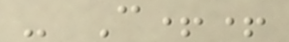- C++
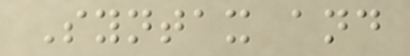Syntax and
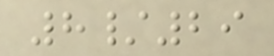8/29
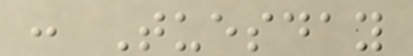: Tuesday
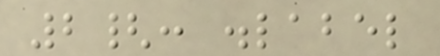2{: .label
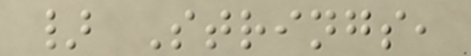} Strings,
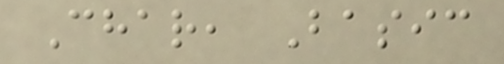Char, Basic
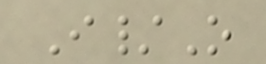I/O
